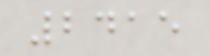2415
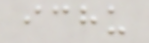ichu
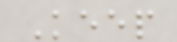Keep
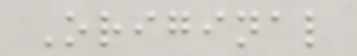Original
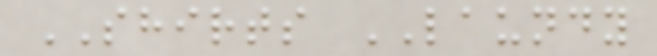SHIRTS LAUNDY
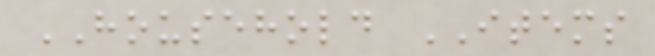HOUSEHOLD ITEMS
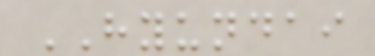HYUNDAI
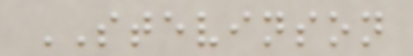STEVINSON
